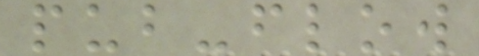pub-flow
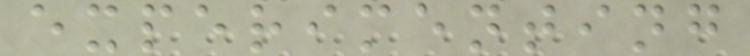experimenting
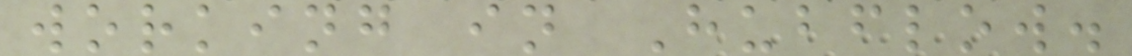working in Hubflow.
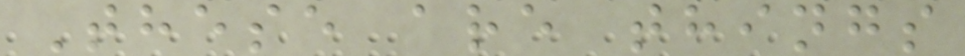These are things
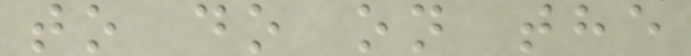to do on the
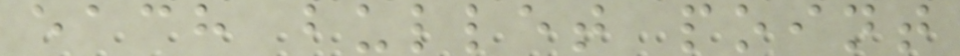each bullet point
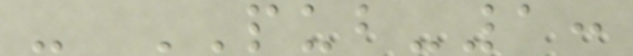- PUB-1:
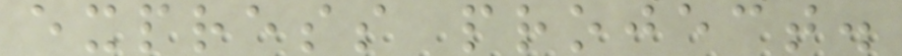express project.
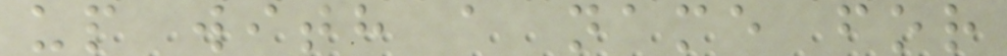up with a name for
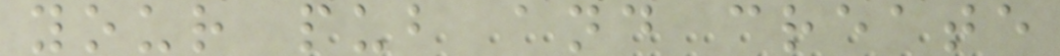your pub and create
